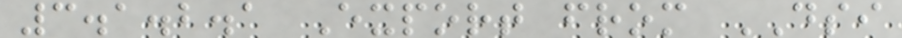3.1.2.1 Export from DSI
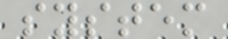system
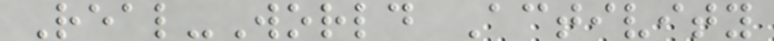Real-World Activity
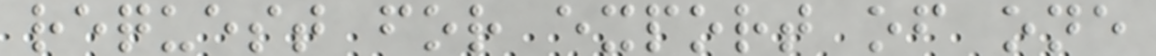request for export of one
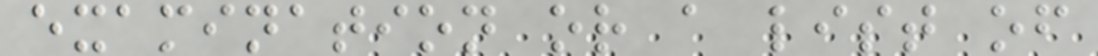examination or a list of
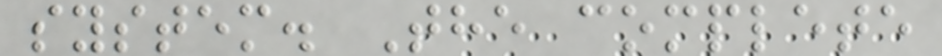system. The complete
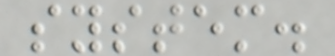system.
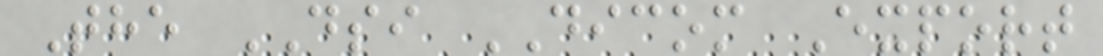The DSI DICOM Export
